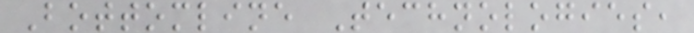Bottomline Technologies,
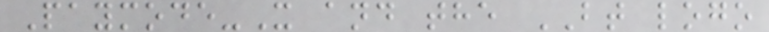Paymode-X and the BT logo
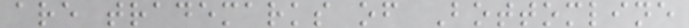are trademarks of Bottomline
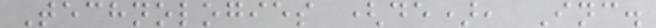Technologies (de), Inc.
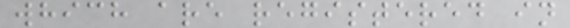which are registered in
